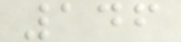146
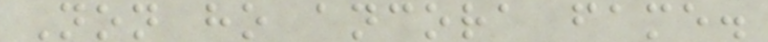Non ho ancora fame.
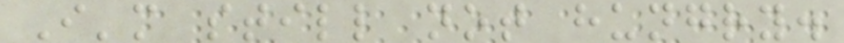I'm still not hungry.
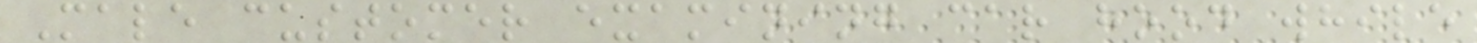Male customer examining car hood while
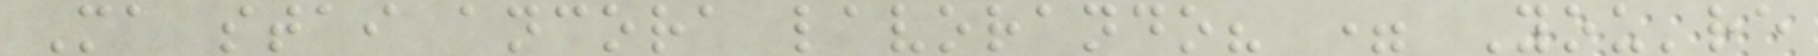Ma stai ancora lavorando? = You're
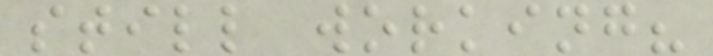still working?
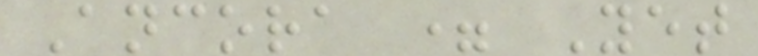Ancora = Yet
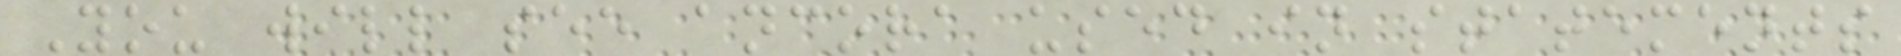You will see ancora used in statements
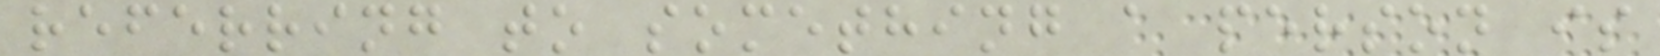referring to something a person is
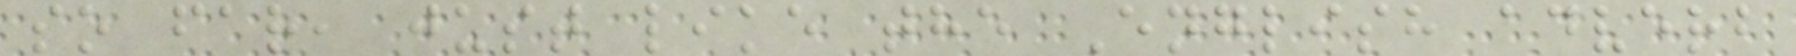so far, just like the English adverb
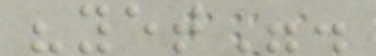"yet".
